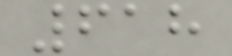618
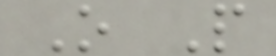O P
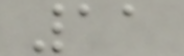11
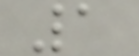1
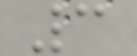3
